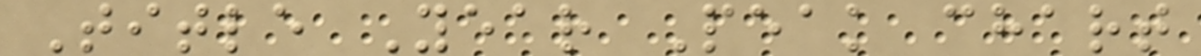Title Year Peak chart
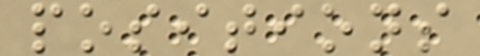positions
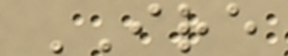IRE
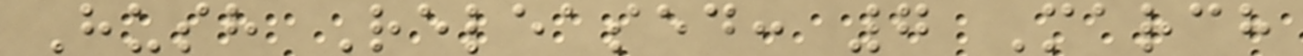Hush Released: 7 March
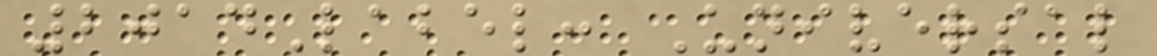2014Label: Universal
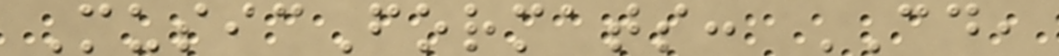MusicFormats: CD,
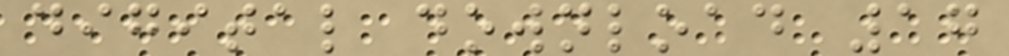digital download 17
